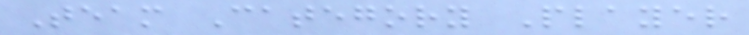Team Category Player
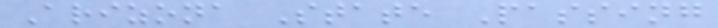Arizona State Passing
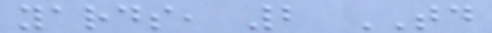yards, 2 TD
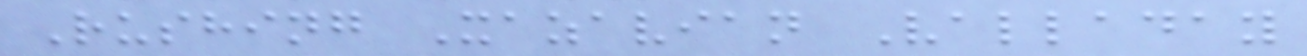Rushing Xazavian Valladay
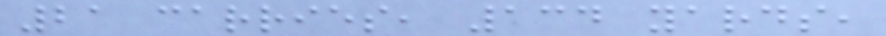21 carries, 134 yards,
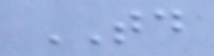TD
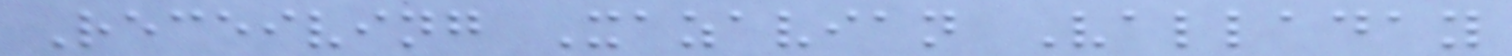Receiving Xazavian Valladay
